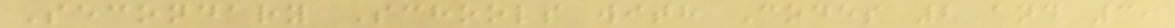Secondary Schools with Codes 2 and 3,
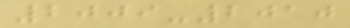2009-2010
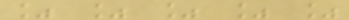% % % % %
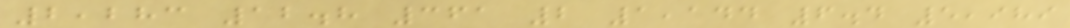2,283 12.8 361 2 1,144 6.4 5,989
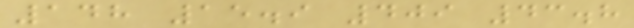148 15.9 409 43.8
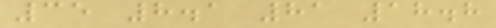35 8.1 81 18.8
